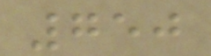750
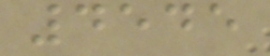4545
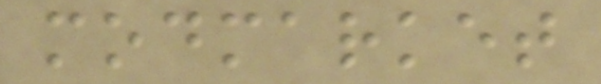modmarket
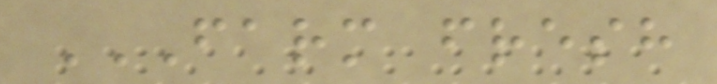FARM FRESH
